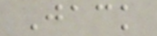Jack
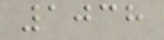1038
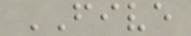FIVE
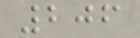206
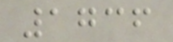1736
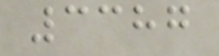3387
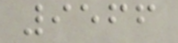9566
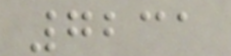7231
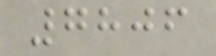7806
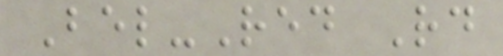Bel-Red Rd
